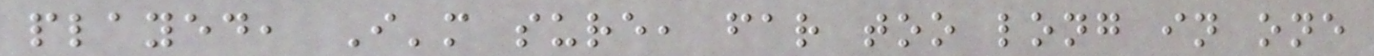played, I'm sure, far too long in one
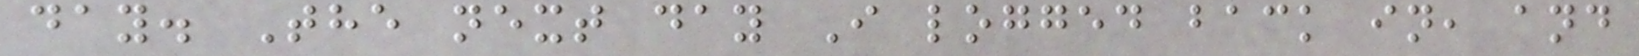day. The next day I logged back in, and
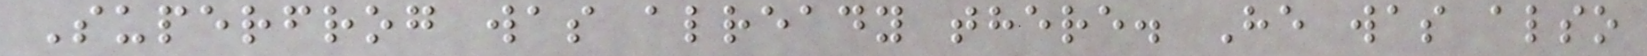Superfrog was already there. He was also
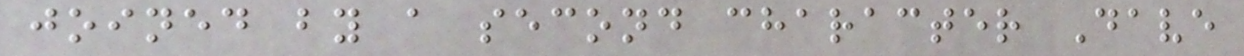joined by a second character Dave
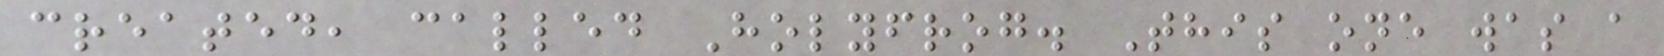created, called Holyfrog. This one was a
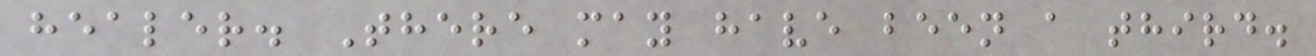healer. There may have been a third.
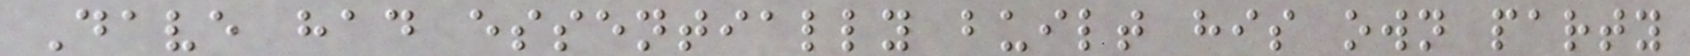Dave had essentially built his own party
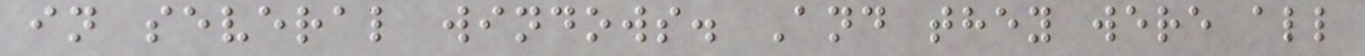in several windows. And they were all
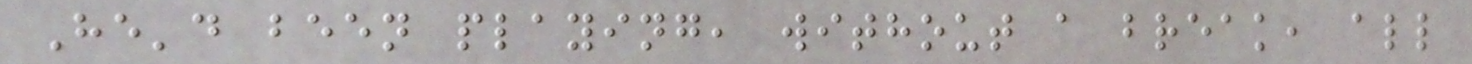He'd been playing, without a break, all
